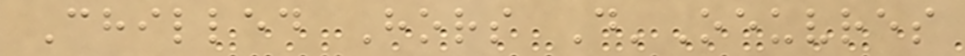Chilled Hors D'Oeuvres
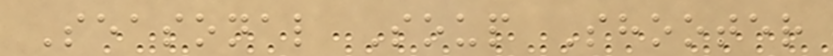Seasonal Soup Shooter
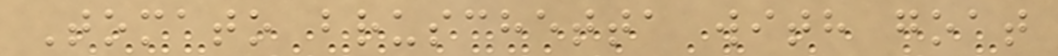Tomato bruschetta with goat
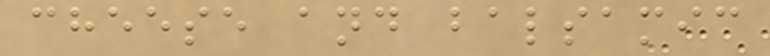cheese and balsamic
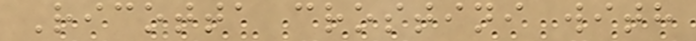Ricotta crostini with
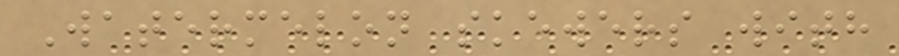Watermelon skewers with
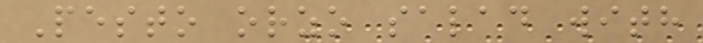Pesto orzo salad with
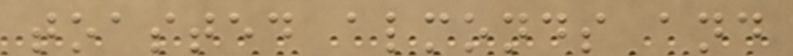toasted almonds and
